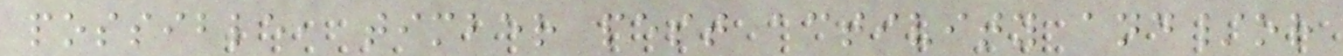possible, timber pest activity and/or
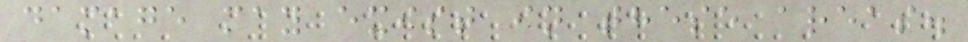damage may exist in these areas.
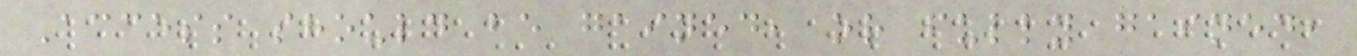Access should be gained, or fully gained,
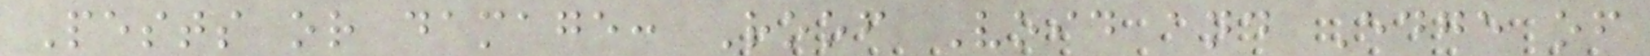Pests or damage: Roof Void and Edge of
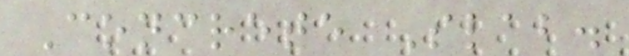Concrete Slab.
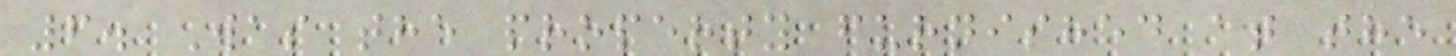6. Was the property furnished at the
